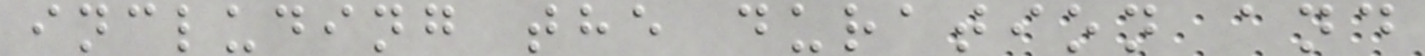including the duration and
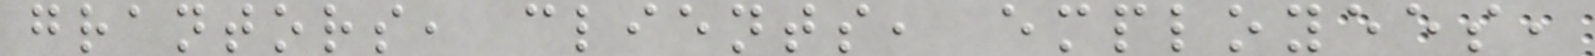grantors, clients, employees,
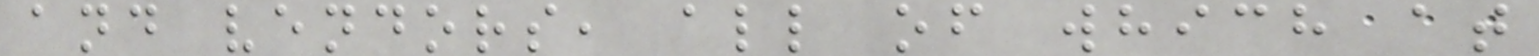and vendors, all of which at
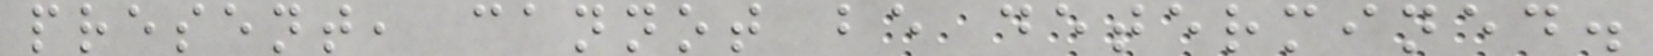present, cannot be determined.
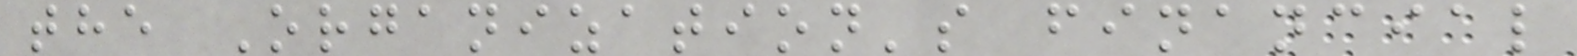the Organization's financial
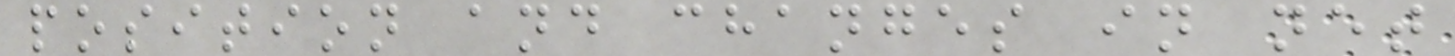position and changes in net
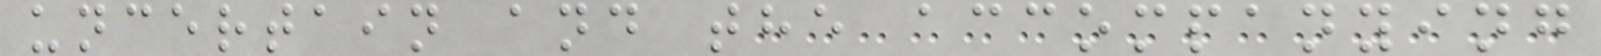uncertain and the accompanying
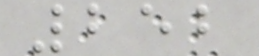252
